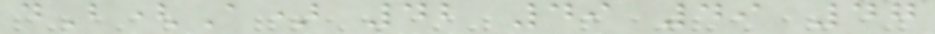dB(A) 42 49 49 47
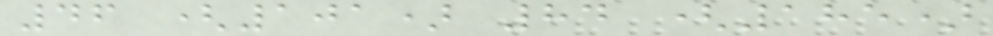46 (101) 84 (185)
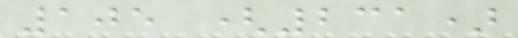105 (231)
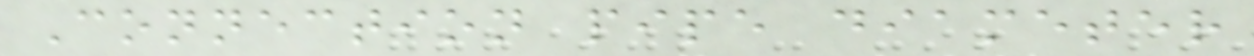Connection pipe diameter
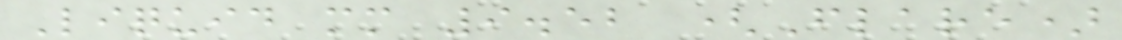Liquid mm 9.52 (Flare)
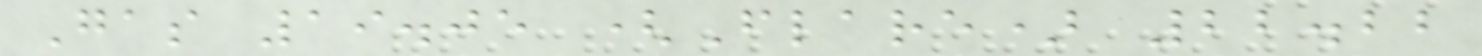Gas 19.05 (Flare) 22.22
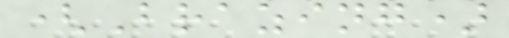(Brazing)
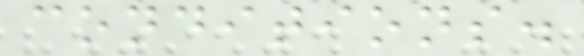conditions.
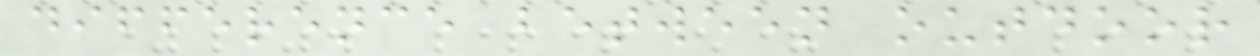difference between outdoor
